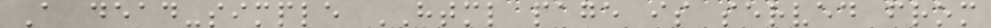A dead-simple HTML page is served from
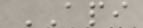API
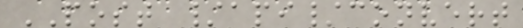POST /api/convert
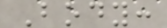Body:
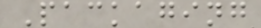Packaging
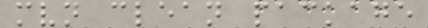mvn clean package
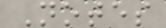Notes
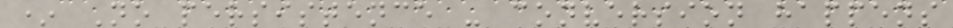* No persistence - conversion happens
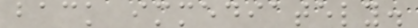back immediately.
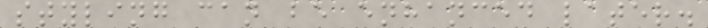styling can be enhanced later.
